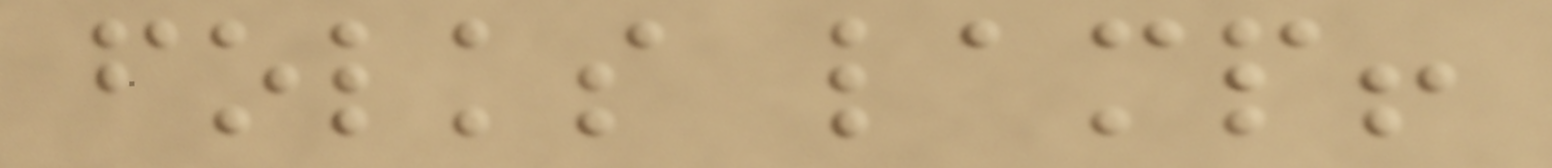folks lamp!
